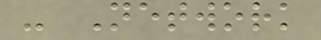- Network
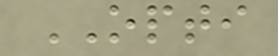OPTI
